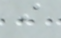i
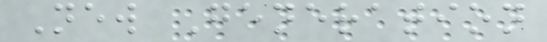New Generation
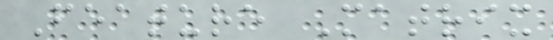Feature Matrix
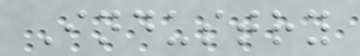Industry
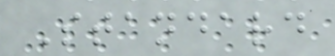Standard
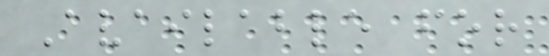Available for
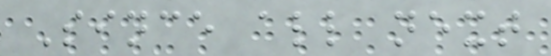Since all next
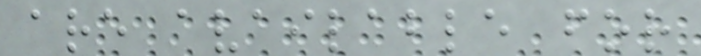are available for
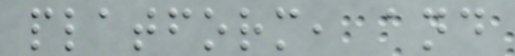platform, and
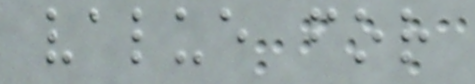value for
